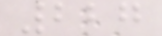227
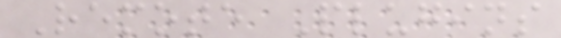Remote Plugins
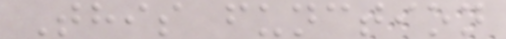This function
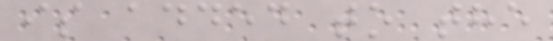is added to the
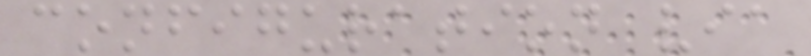configuration via
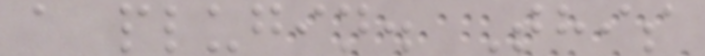a plugin. This
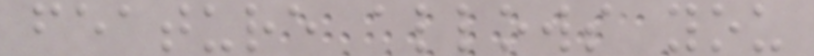feature allows you
